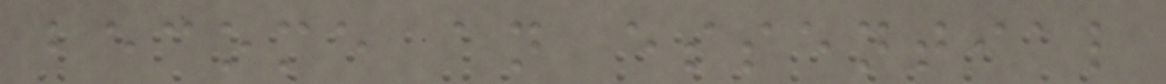become an essential
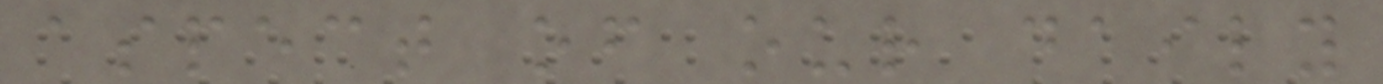aspect of our daily
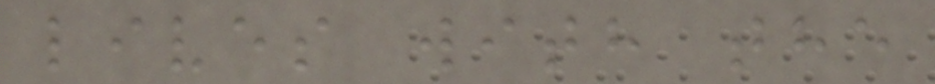lives with the
